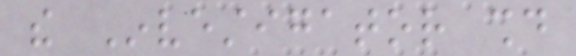the Investigator should
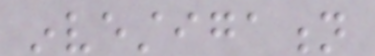investigation
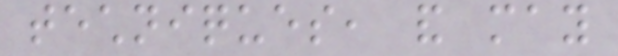techniques, and may
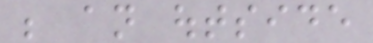be an outside
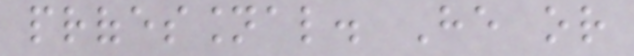professional. He or
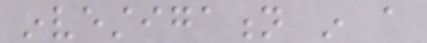investigation in a
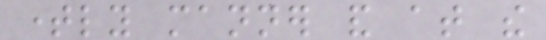timely manner and at the
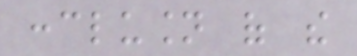conclusion of the
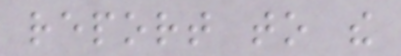report to the
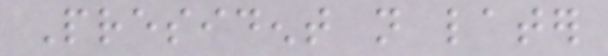President not later
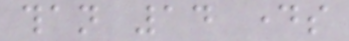than 14 days
